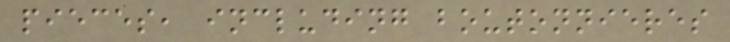pieces, including boutonnieres
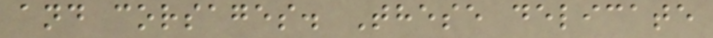and corsages. These delicate
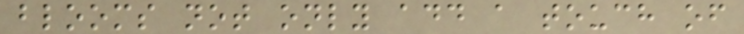blooms not only add a touch of
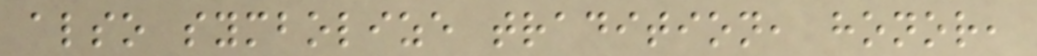also symbolize tradition, honor,
